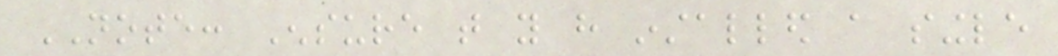NOTE: Ensure that you have installed a single
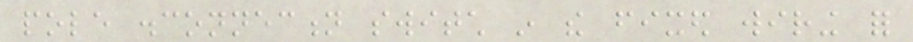pole disconnection switch in the fixed wiring for
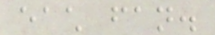each fan.
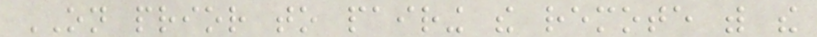ON prior to pairing the remote with the
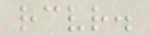receiver.
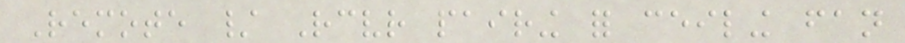Remote / Receiver pairing for ceiling fan
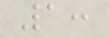1:
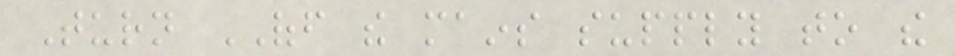Turn OFF the mains supply to the
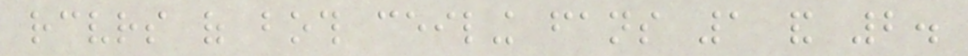receivers of both ceiling fans 1 and 2.
